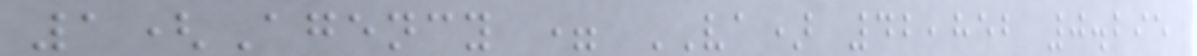1(Agency = VA) 42,852 0.295
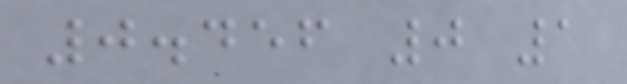0.456 0 1
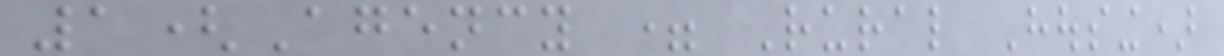1(Agency = Rural Housing)
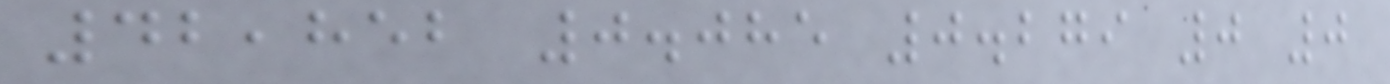42,852 0.085 0.279 0 0
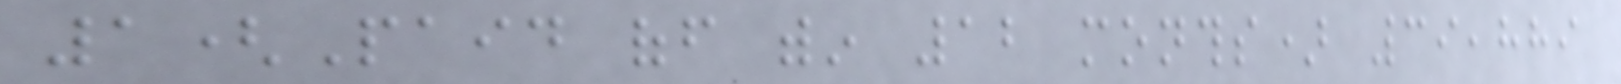1(Paid off within 12 months) 39,889
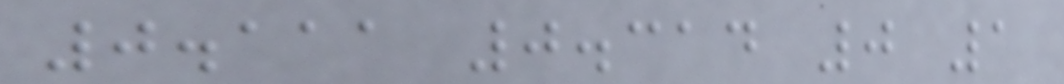0.111 0.314 0 1
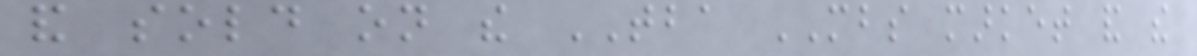and sold on the TBA MBS market and the
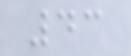43
